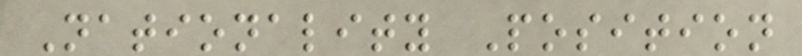Nationality Position
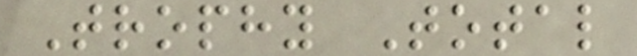Trophy Total
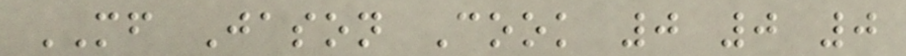MF Jason Cook 0 0 0
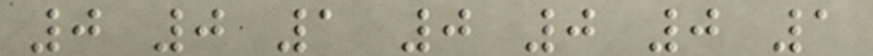0 0 1 0 0 0 1
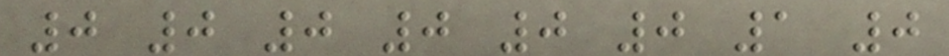0 0 0 0 0 0 1 0
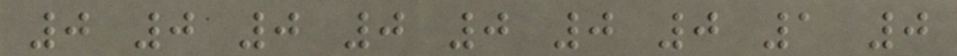0 0 0 0 0 0 0 1 0
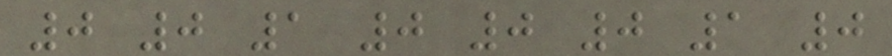0 0 1 0 0 0 1 0
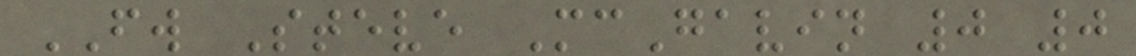FW Steve McGavin 0 0
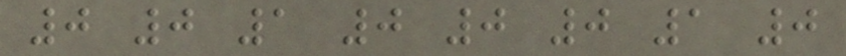0 0 1 0 0 0 1 0
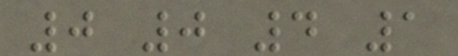0 0 4 1
